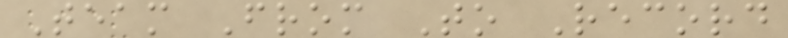Team From To Record
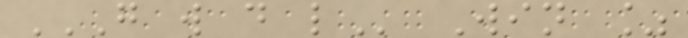G W D L Win %
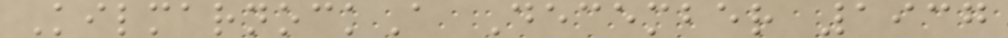KilmarnockA December 1937
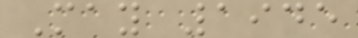May 1945
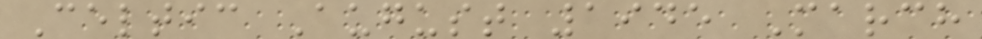Celtic August 1945 March
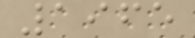1965
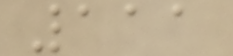111
